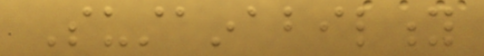Sustainability
